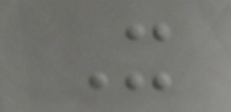It
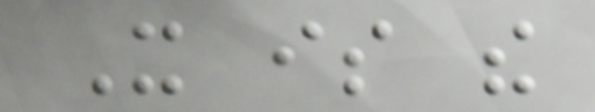It is the
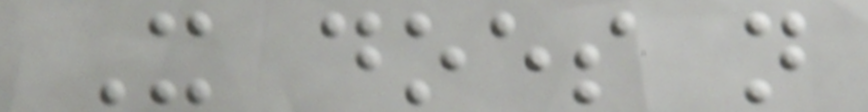It does not
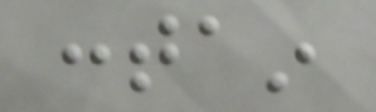contain
